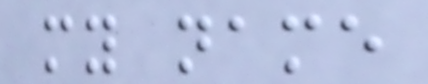my name
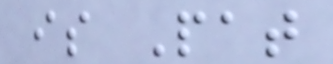is Pat
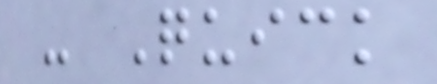- Quick
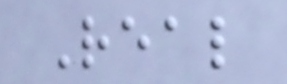Real
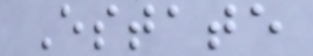Estate
